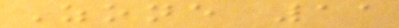Zone 11
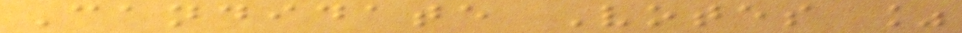Candidate Votes %
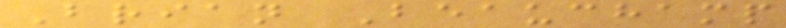Brian Beauchamp
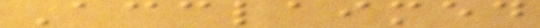Acclaimed
